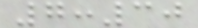7:30
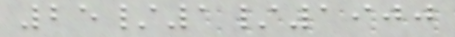25/1/1900
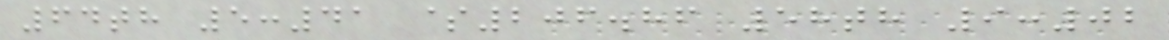64th 5:41 $206.86 58th 9:02
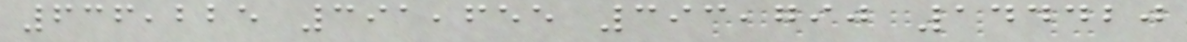636,225 391,655 393,790 144420
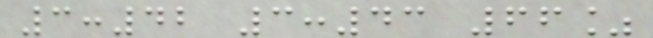3:42 3:43 66%
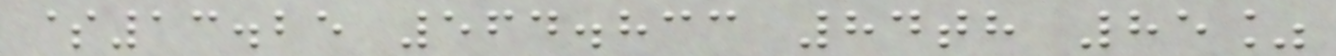$13.25 564.833 84th 85%
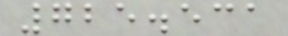725.531
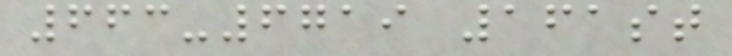663-6719 161st
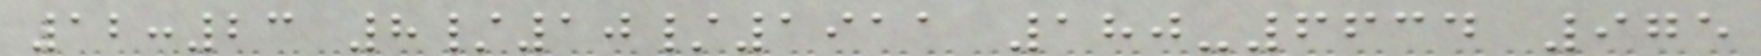12:23 8/10/1911 180-6634 975
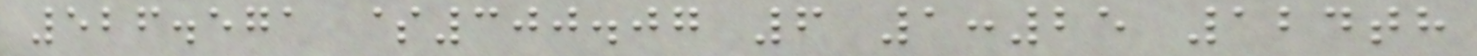526.571 $300.07 6 1:25 124th
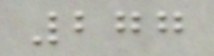277
